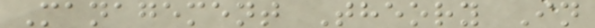Management Theory In
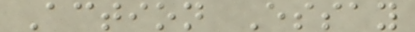Action Essay
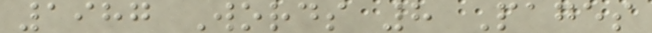1987 Words 8 Pages
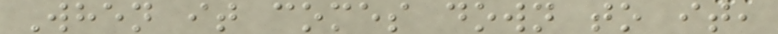When it comes down to it,
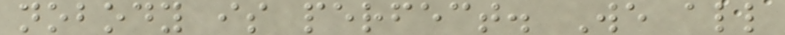nobody is perfect. We all
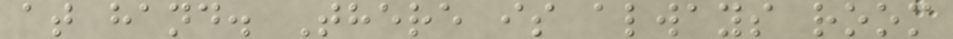at hand. There is always room
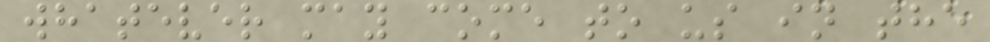whatever may come to us in the
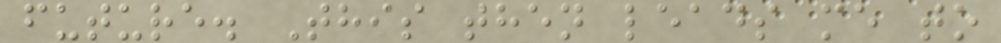future. This then leads me to
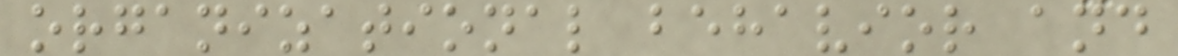organizational behavior and
